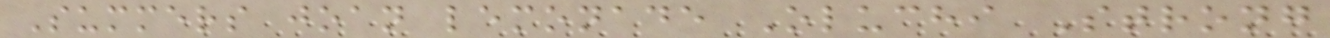Summers joan lemonade Oluchi Strong
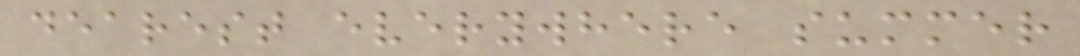dearest everywhere summer
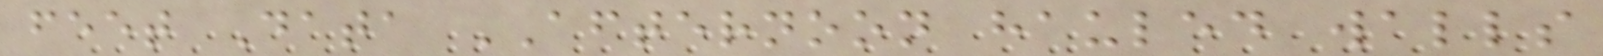feet Data AFTERNOON hauled walls
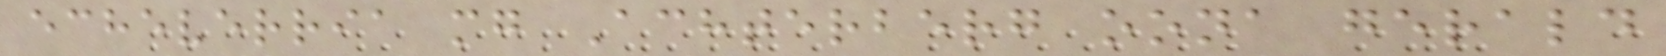echeverria mg Achterberg oona gerald
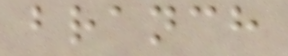branch
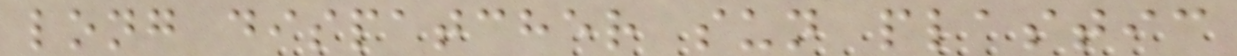long dispatcher sun plastic
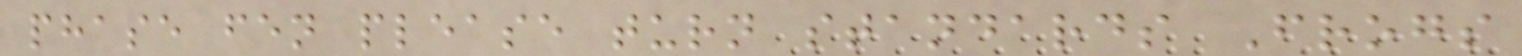phase fen please turn standards Frogs
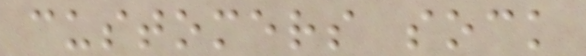customers sock
